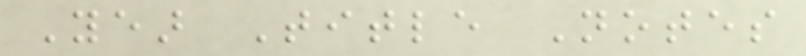Year Title Notes
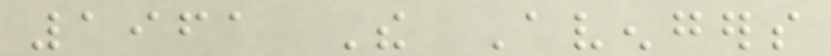1961 The Avengers
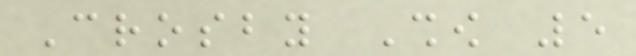Crosby Show 5
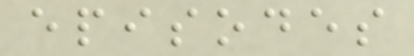episodes
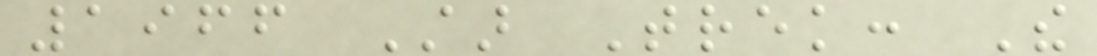1966 Star Trek: The
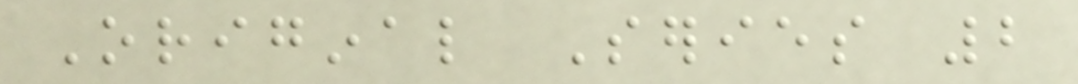Original Series 2
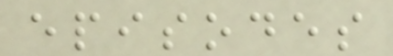episodes
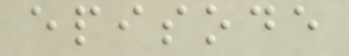episode
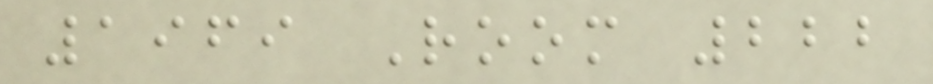1969 Room 222
